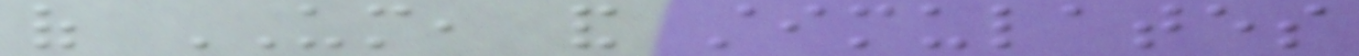of UM, and stimulates
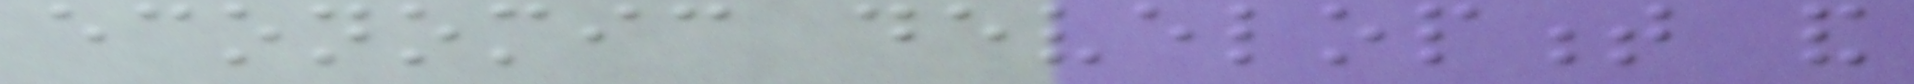economic development and
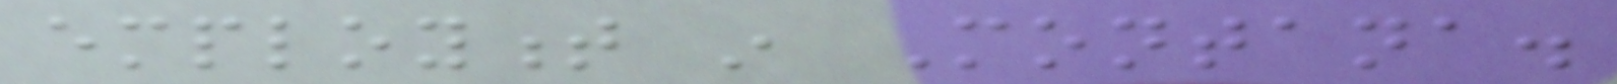employment in Montana.
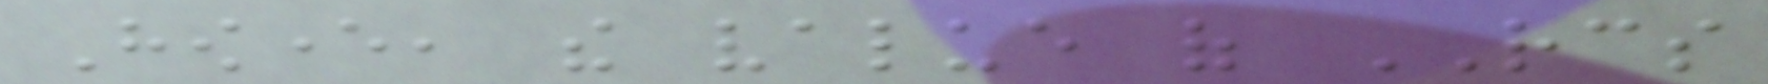However, the value of RCS
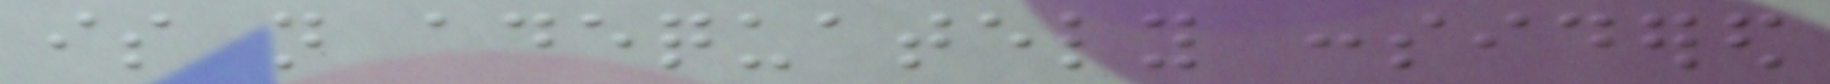is not adequately considered
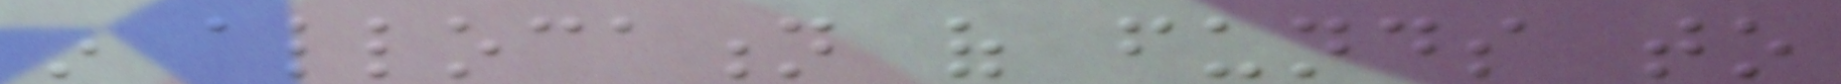in allocation of funds to
